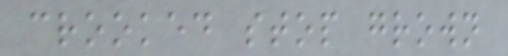crooked stop grown
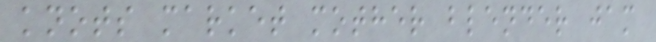knots market mother blender jam
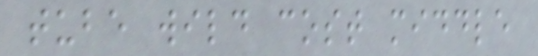tube wild cost middle
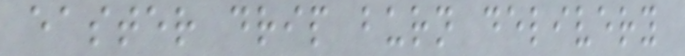easter drip burn delivery
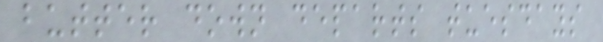butter down departs tuesdays
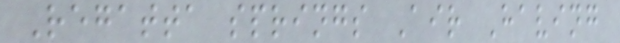Regatta springs Air Having
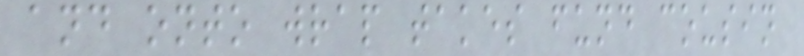and onto wrap takes fund cousin
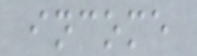income
